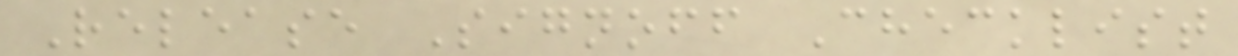Release Signoff Checklist
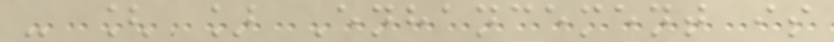- [ ] Enhancement is
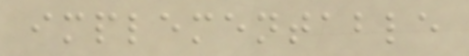implementable
